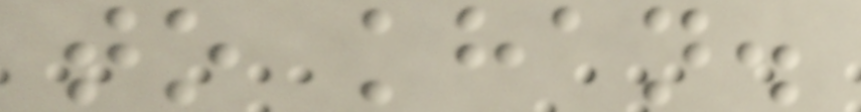to khan.
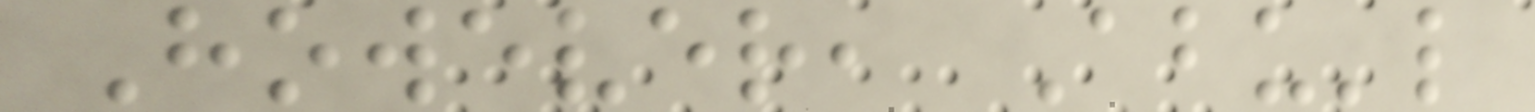However, Abu'l
